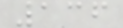136
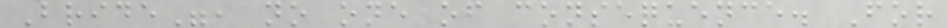Bride", no one of consequence. For
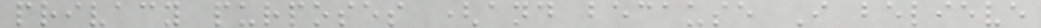privacy purposes (and because I believe
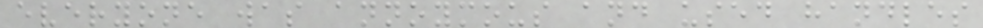everyone was annoymous and used handles
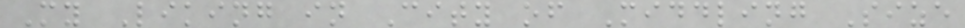My Liking in City of Middling Size
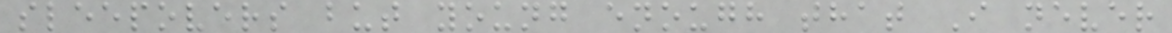sleepovers but young enough that I never
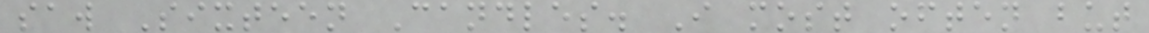saw Sixteen Candles. I most often but
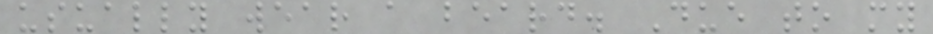usually wear a beard. Due to my
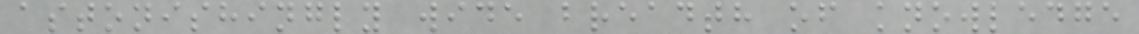astonishingly wide breadth of knowledge
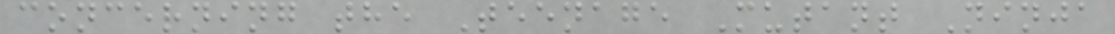concerning the Teenage Mutant Ninja
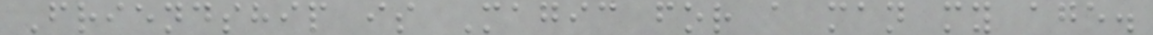Friendship is Magic for a man my age.
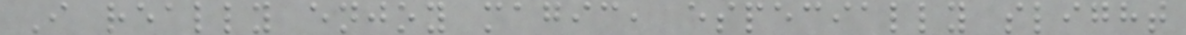I really enjoy magic, especially slight
